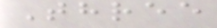Three
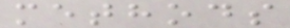methods
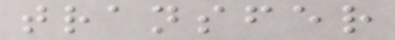transfer
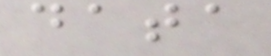data
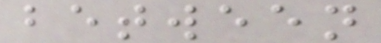between
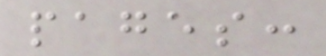pages:
